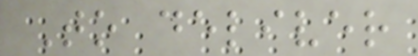To deliver
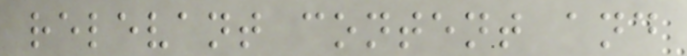relevant content and
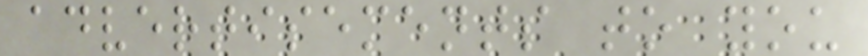advertisements to you
